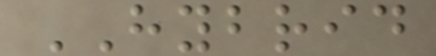HYBRID
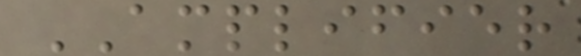AMPLIFIER
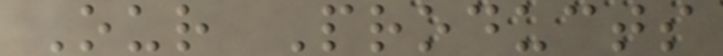Our Products
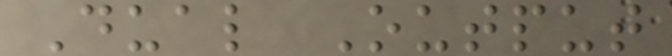Dual Output
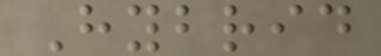Hybrid
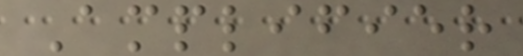Amplifier
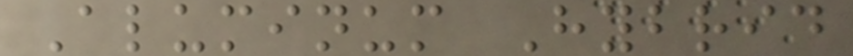Aluminum Hybrid
